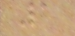1
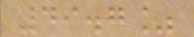49.7%
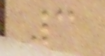3
